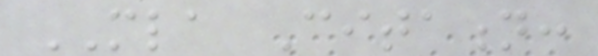MLA Citation:
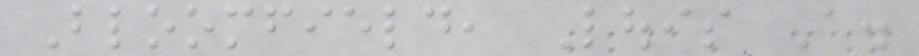Bloomfield, Louis A.
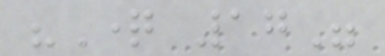"Question 17"
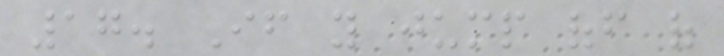17. If you jump off of
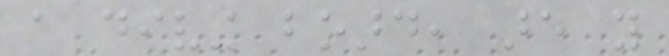a diving board, are you
